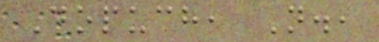Dopuch, N.,
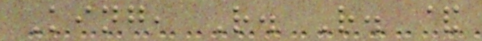King, R. R. &
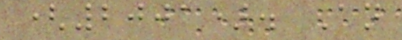(2001). An
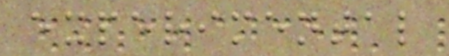experimental
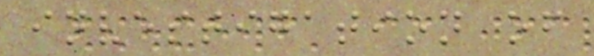investigation of
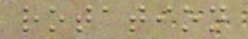rotation
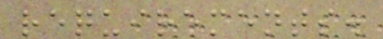requirements.
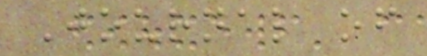Journal of
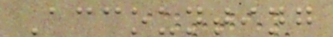Accounting
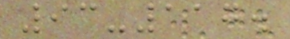93-117.
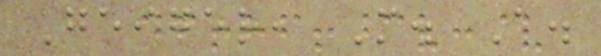Geiger, M. A.
